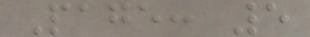Page: 5
